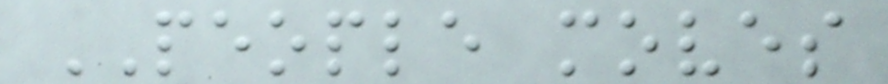PEOPLE moves
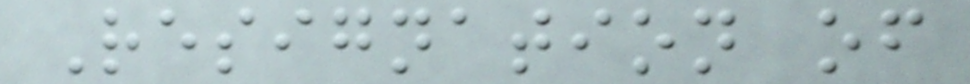Resignation of
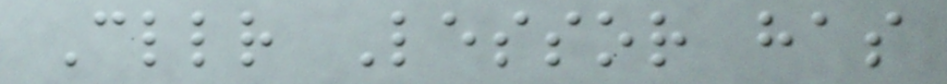Cllr Lessor has
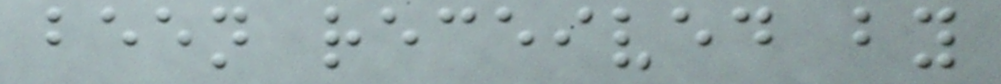been received by
